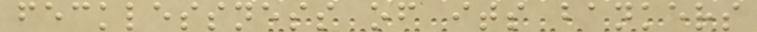fecklessness of its bankers
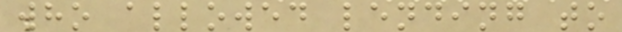who allowed lending to
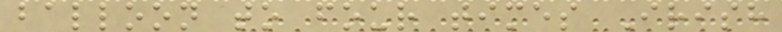balloon to four times Irish
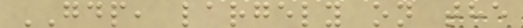GDP, largely on the
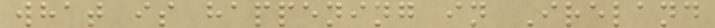what is happening in Ireland
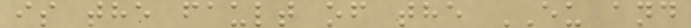is the fault of the EU and
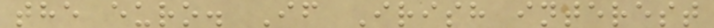the euro. If Irish interest
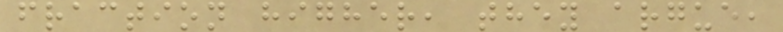fraction higher, they argue,
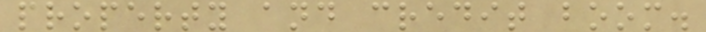property and credit boom.
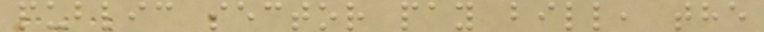public sector pay bill, the
